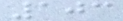103
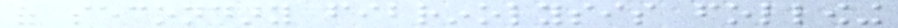of secondary fibrinolysis following
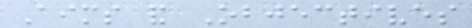Aims and Objectives
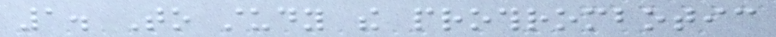1. To study the prothrombotic
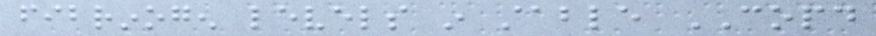fibrinogen levels in stable COPD
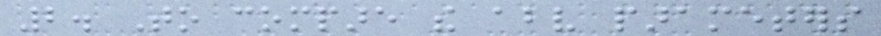2. To compare the above parameters
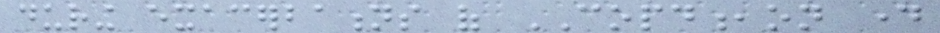during exacerbations of COPD,on day
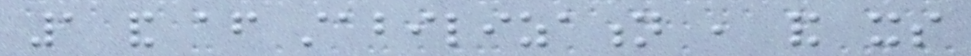1 and after stabilization , and its
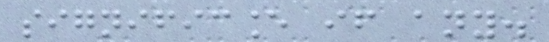significance if any.
